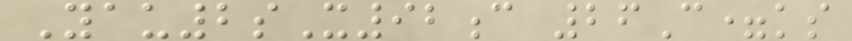Yau2sX92c 26C=ks
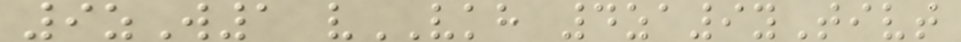9zW1 vVKH 4za9yTivt
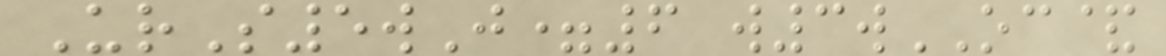UrS5wJ=6 w3wOC&
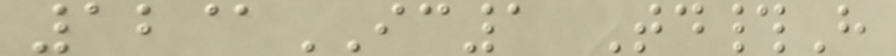12@IC1 Td#H
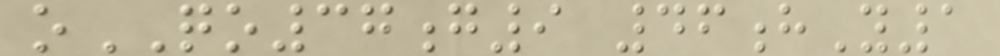oQO37g9 46hY1
